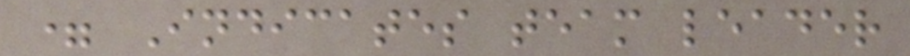= Indicates team leader
